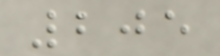205
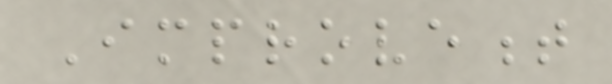Improvement
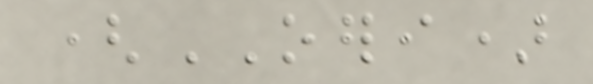(OERI)
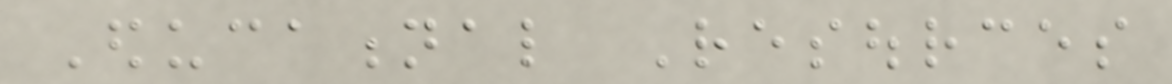Educational Resources
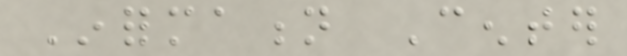Information Center
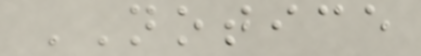NOTICE
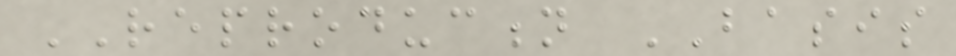REPRODUCTION BASIS
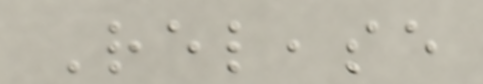Release
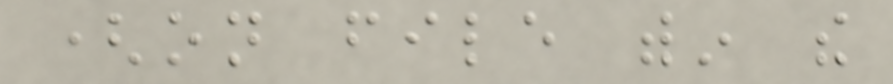(on file within the
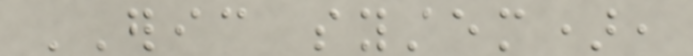ERIC system),
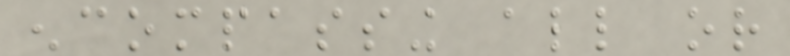encompassing all or
